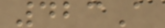423A
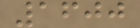1600
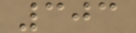303
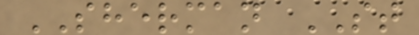SHERMAN ST
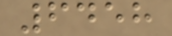6458
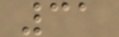31
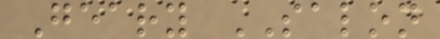Geary SALON
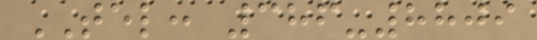TEL: 386-8809
